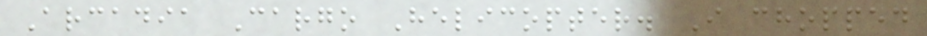Arcadia Cargo Helicopter. I chopped
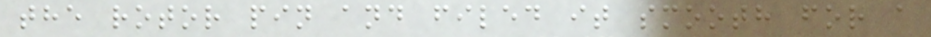the rotor pin and filed it smooth for a
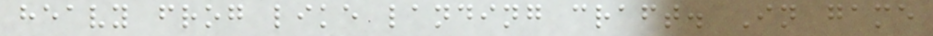heavy frog like landing craft. In game
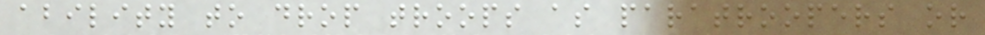ability to drop troops as paratroopers or
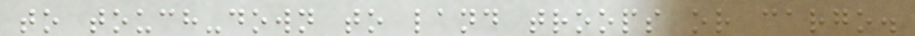to touch-down to land troops or cargo.
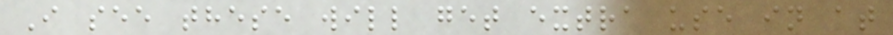I see these will get extra use in at
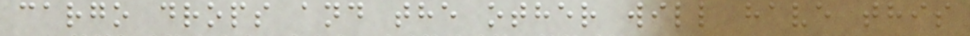cargo drops and the other will have this
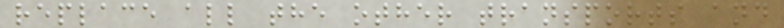replace all the other transports and
